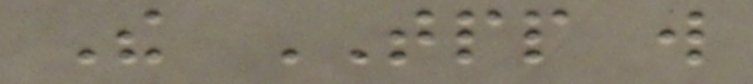The TPP will
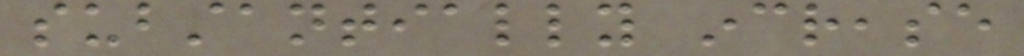substantially increase
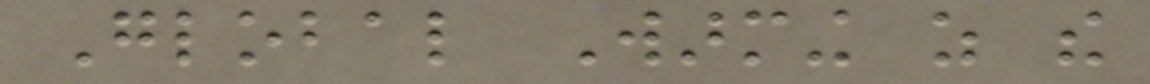Global Warming as the
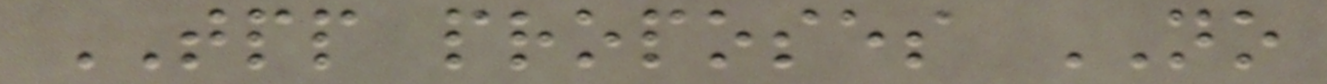TPP proposes NO
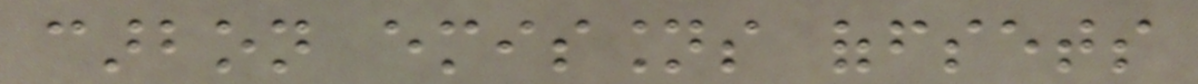carbon emissions offsets
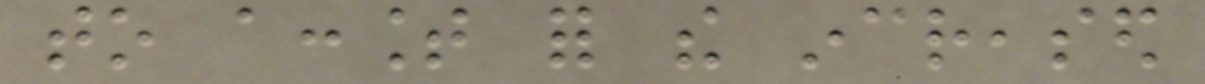to account for the increased
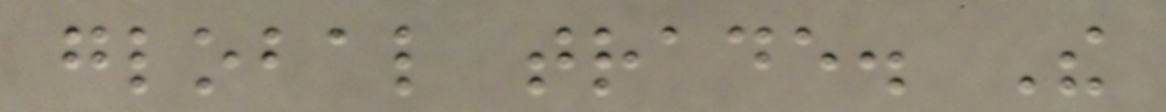global trade. The
